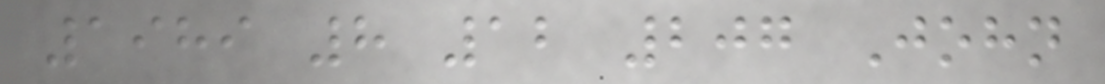1989 8 12 207 John
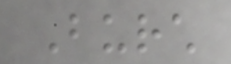Burch
